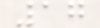17
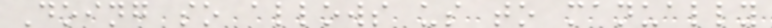Doing so allows us to manually
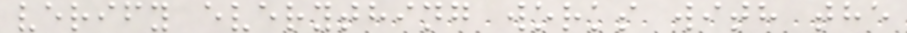verify everything works with the
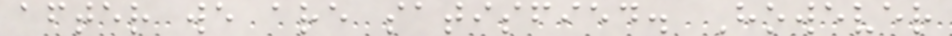after we are satisfied. However
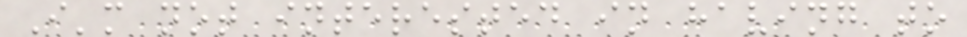I'm not interested in having to
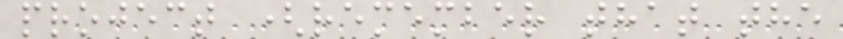project (remember that the
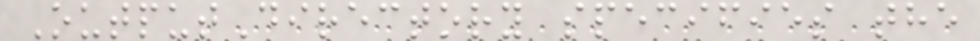OutputDirectory specifies the
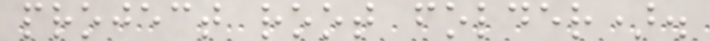project root folder).
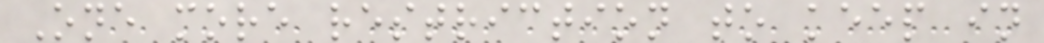One more restriction to keep in
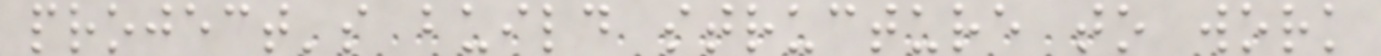project's build structure to work
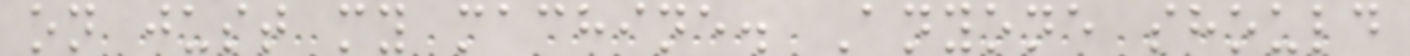on just my machine. Anyone should
